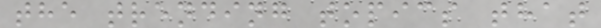the trending topics that
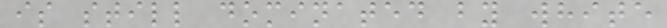is still dominated by white
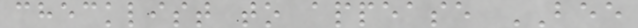checklist to appease BEE
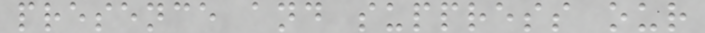presence and suppress our
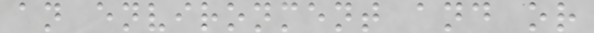an environment and or
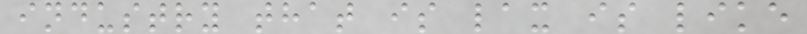industry that is lax is like
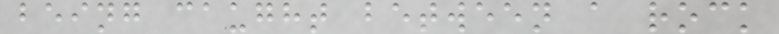being caught between a rock
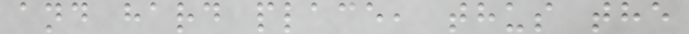and hard place, thus the
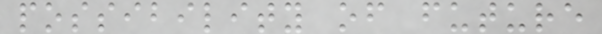possibility of future
